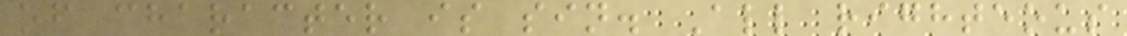of character is sin. All righteous
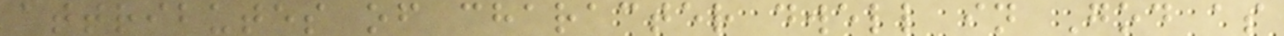attributes of character dwell in God as
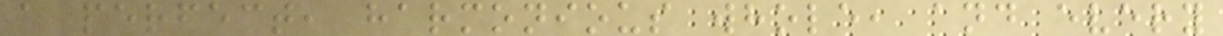a perfect, harmonious whole, and every
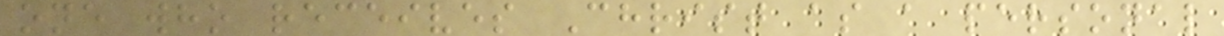one who receives Christ as a personal
